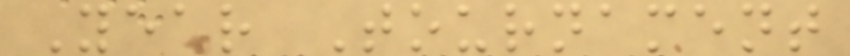Year Tournament
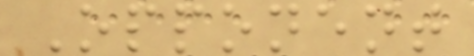Opponent
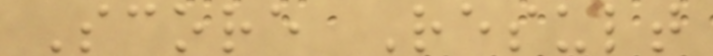Score Result
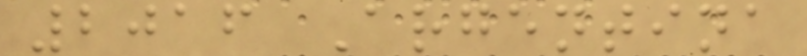2016 Argentina
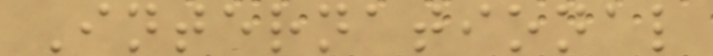International
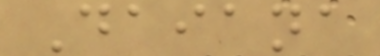Daiana
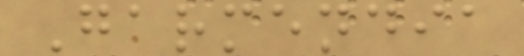Garmendia
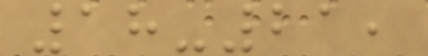18-21,
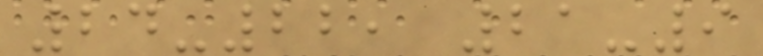24-22, 21-9
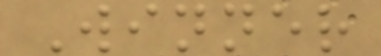Winner
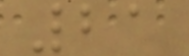21
